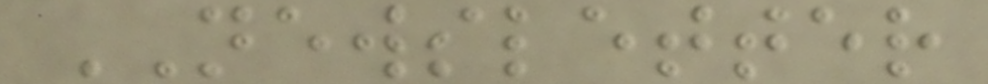NEWSLETTER
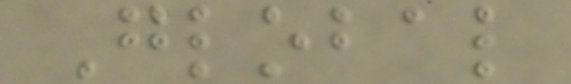Global
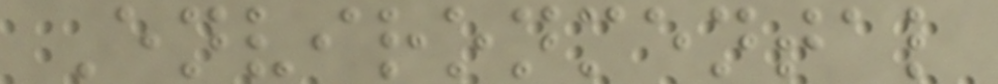Environmental
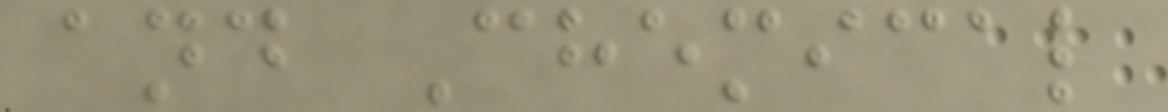and Chemical
